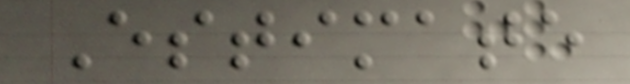Estimate
